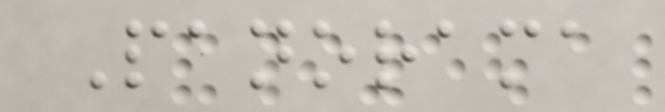Panorama
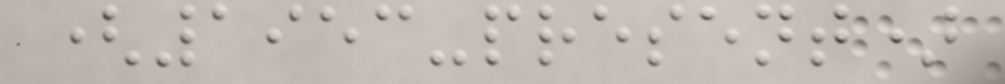(1953-present)
